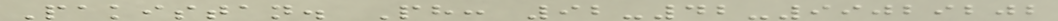Pakistan. Ph: 92-42-99029202
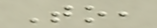To,
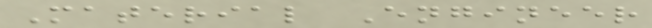Material Engineer
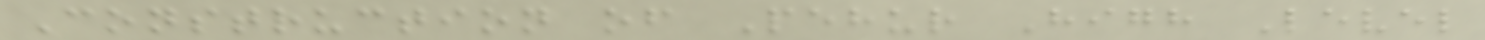Construction of Pehur High Level
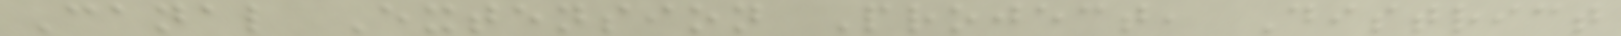Canal Extension Project, District
